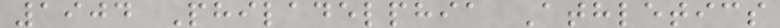1904 Philadelphia Athletics
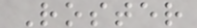Roster
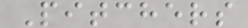Pitchers
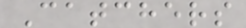Catchers
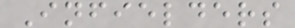Infielders
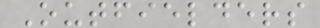Outfielders
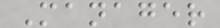Manager
